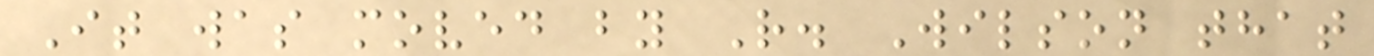It was moved by R. Wilson that
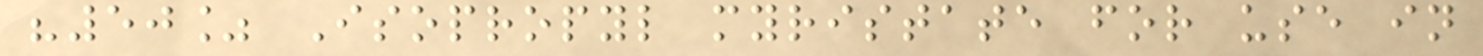"50% Isopropyl myristate for use in
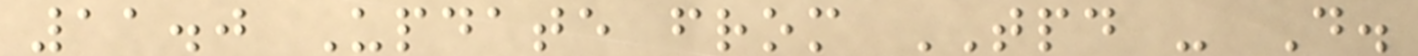11.0 Update from TPD - D.
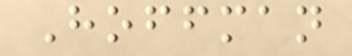Hoffman
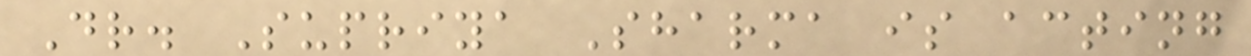Dr. Supriya Sharma is acting
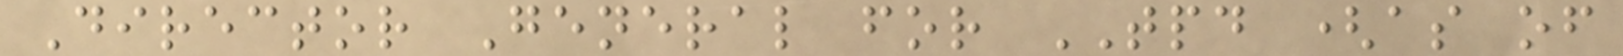Director General for TPD (as of
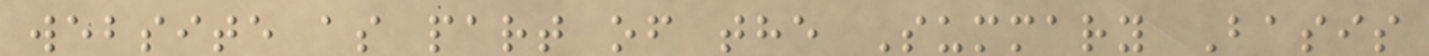website as part of the Summary Basis
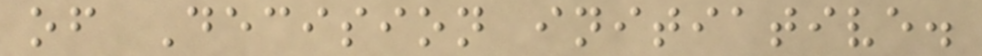of Decision initiative.
